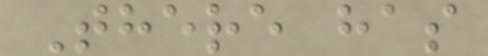There has
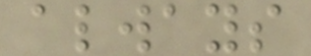always
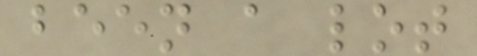been a lot
